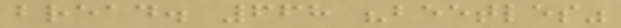bread. 668 "beetles"
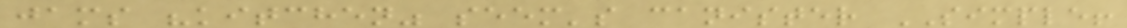jams "kitchen" seem's canister SIMPLE!
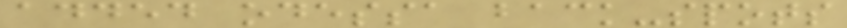added odessa back-spots
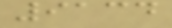9134
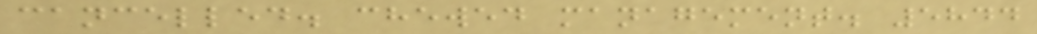cancelled. chewed management. 5844
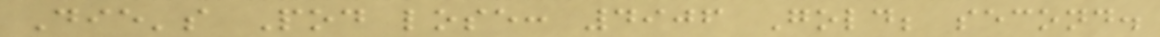Die's Pod lose: 4906 Gold; second.
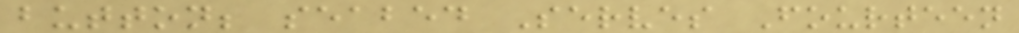button; seabed Serves Fourteen
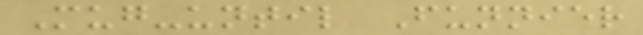Mug-until Funnier
